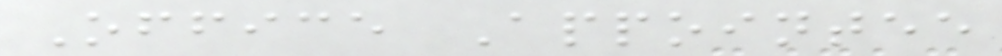Office Appointee
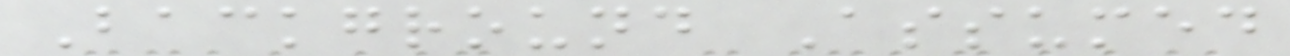Background Assumed
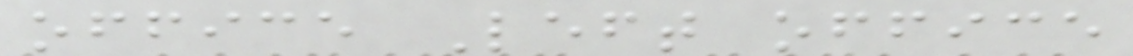office Left office
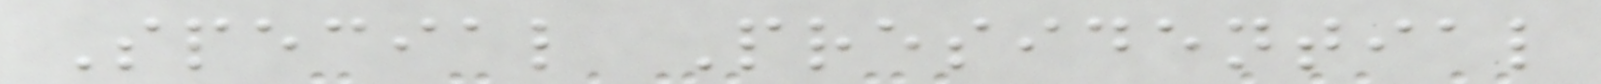Special Presidential
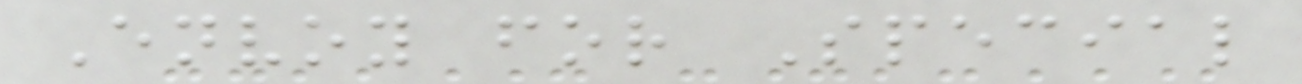Envoy for Special
